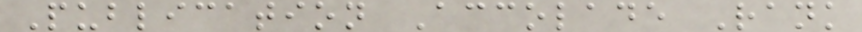Publication Accolade Rank
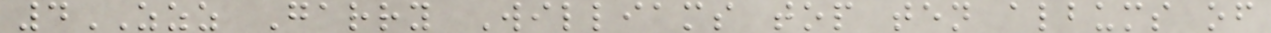4ZZZ Garry Williams top ten albums of
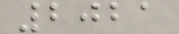2021
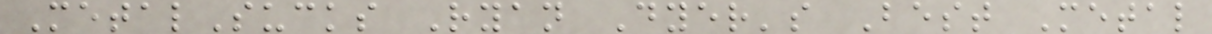MetalSucks Ryan Dyer's Best Metal
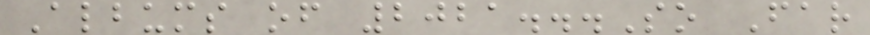Albums of 2021...So Far
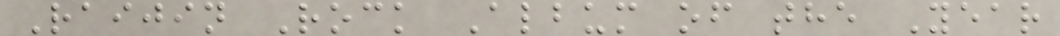Raijin Rock Album of the Year
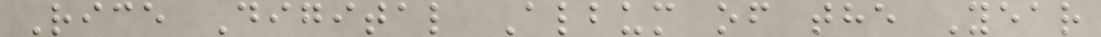Rice Digital Album of the Year
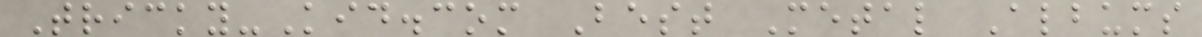Tricky-Kid.com Best Metal Albums
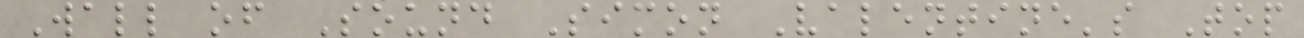Wall of Sound Simon Valentine's Top
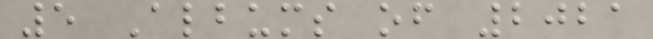5 Albums of 2021
